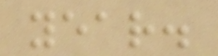year.
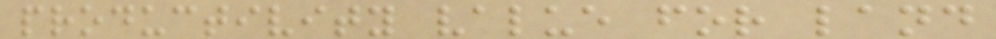productivity value for land
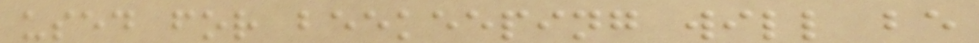used for beekeeping will be
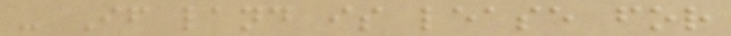- If land is lease for
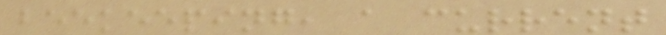beekeeping, a current
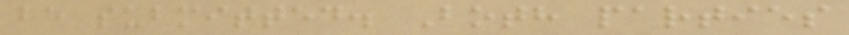be submitted. Both parties
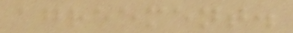agreement.
